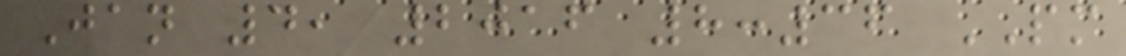Jan 4, 2016 8:36 PM
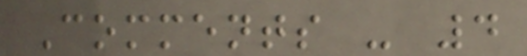Comments - 4
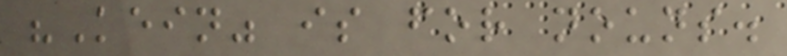"Kein" is for nouns.
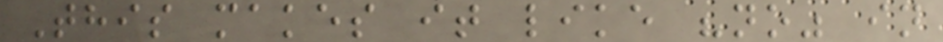This makes it like "no" in
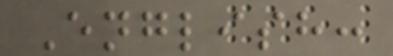English:
